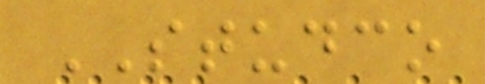STUDCO
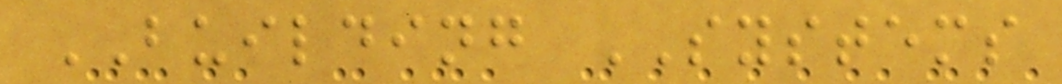BUILDING SYSTEMS
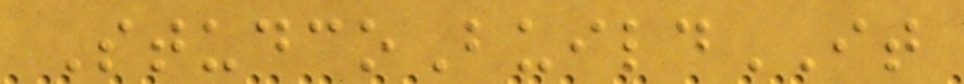StudcoBuildIT
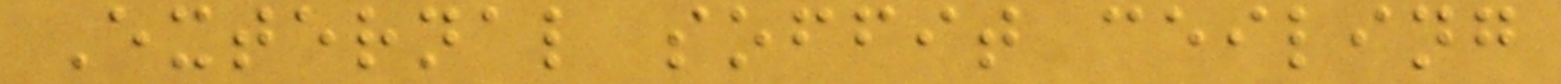External soffit ceiling
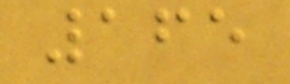165
